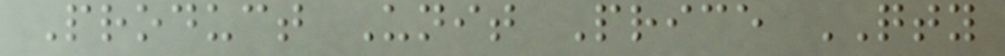Product Unit Price QTY
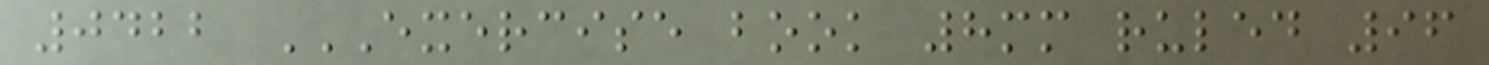0422 EXERCISE BOOK 8MM RULED 96
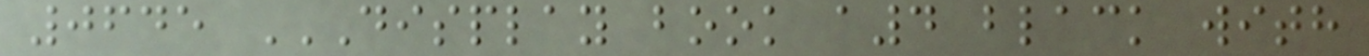0645 DISPLAY BOOK A4 BLACK WITH
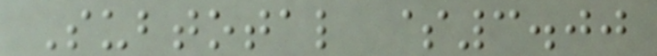Subtotal $3.00
